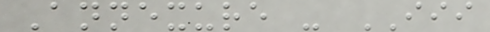Annexure - III
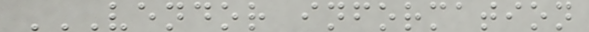VENDOR INFORMATION
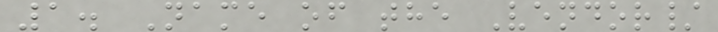1. Name of the Vendor/
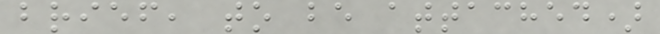brief, to be attached)
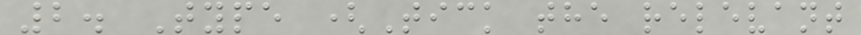2. Type (Tick the relevant
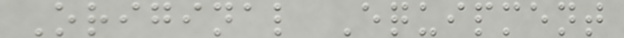Original Equipment
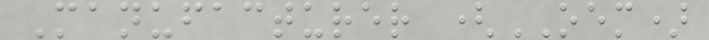Manufacturer (OEM)
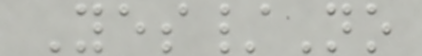Yes/No
